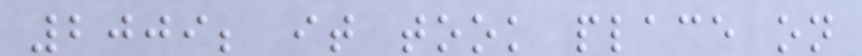2009; it took place on
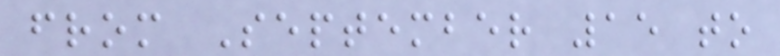from September 15 to
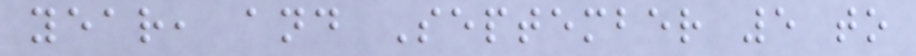year, and September 5 to
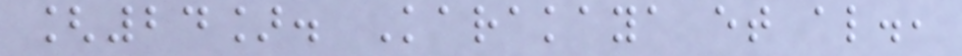[24]. Karakaya et al.,
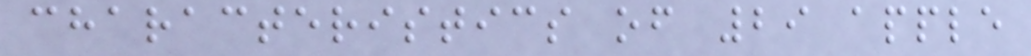characteristics of 29 apple
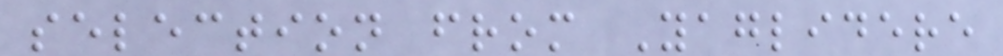selection from Yaglidere
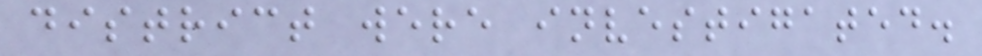district were investigated.
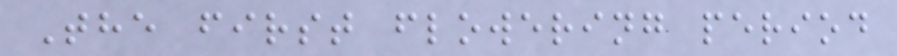The first flowering period
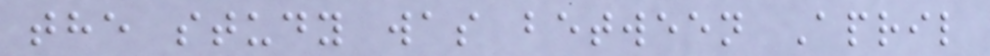the study was between April
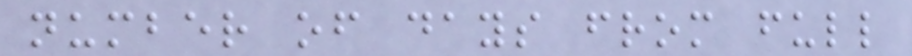number of days from full
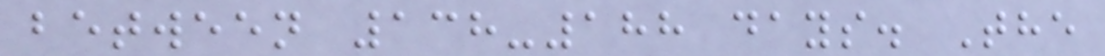between 138-188 days. The
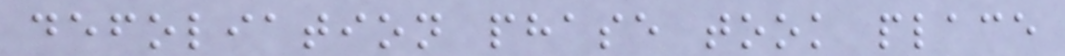defoliation phase took place
